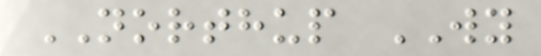NORTHUP WY
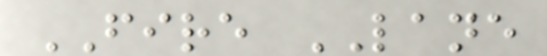FIRE LANE
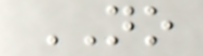NO
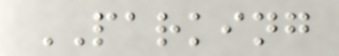PARKING
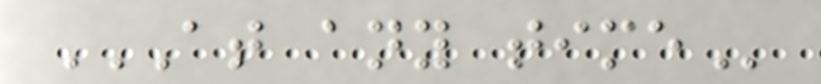AT ANY TIME
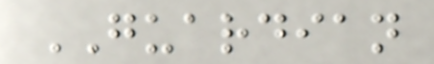GUARDIAN
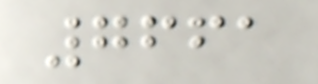7661
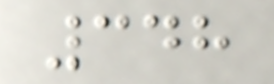348
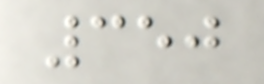350
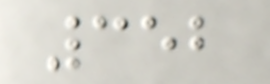352
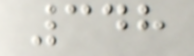348
